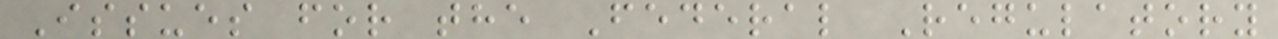Issues for the Federal Regulatory
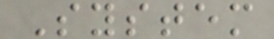System
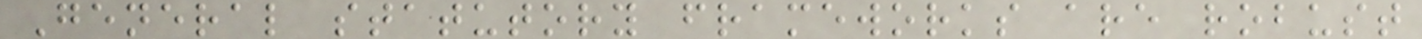General statutory frameworks are robust
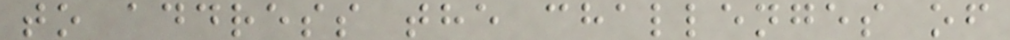to address the challenges of
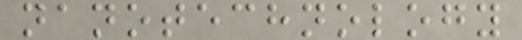nanotechnology
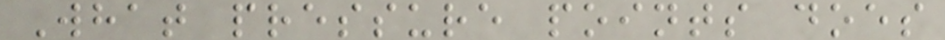What pressure points does
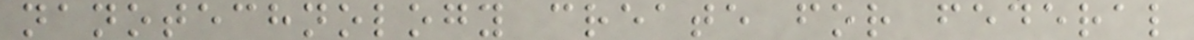nanotechnology create for federal
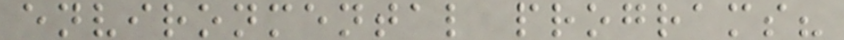environmental programs?
